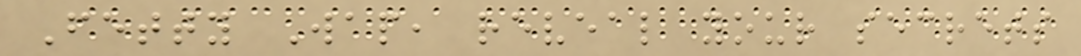Fetty Wap, reveal your secrets
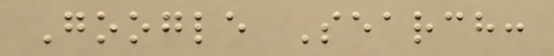Google Search:
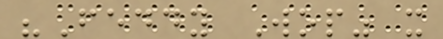"Feddy Wop" x
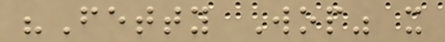"Fetty Wop" x
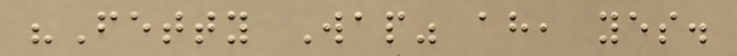"Fetty Wap" ah, yes.
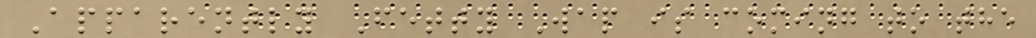Apparently Fetty Wap is coming to the
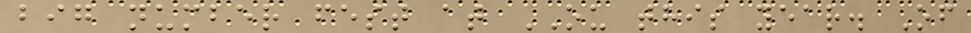big number fest at OU this year. Of
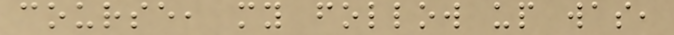course, my follow up was,
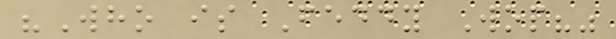"Who is Feddy Wop?"
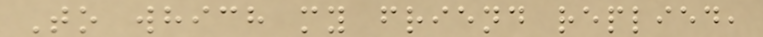To which my friend replied,
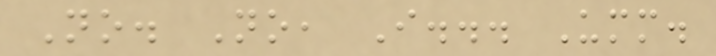No. No, I... Umm.
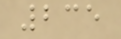235
